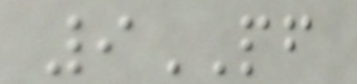9PF
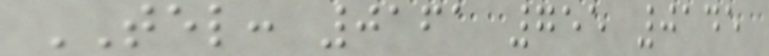TEL: 0161 755 0145
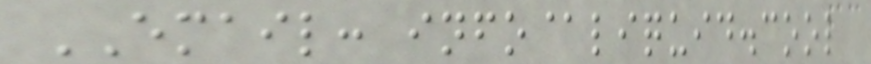EMAIL: info@liquid.cool
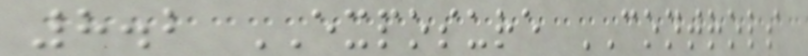8.2 EXPOSURE CONTROLS
